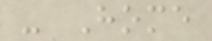- Home
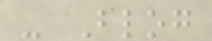- Blog
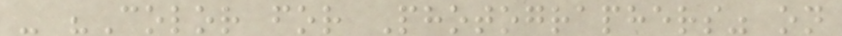- "Color for Photographers" on
